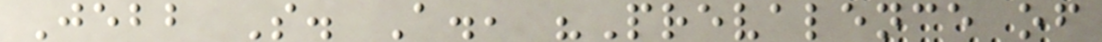Jebb S. A., "Prevalence of
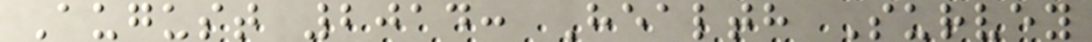August 2014: Health Survey
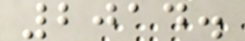2014.
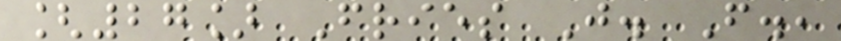[27] Fries J. F.,
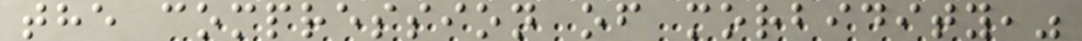the compression of morbidity,"
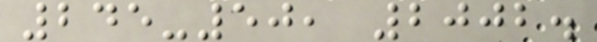245-50, 2002.
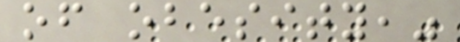of obesity,"
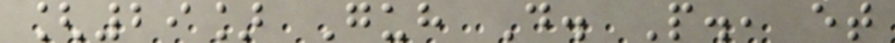[29] Guh D. P., et
